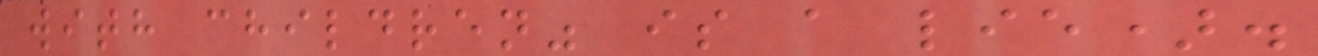with children" is a lie).
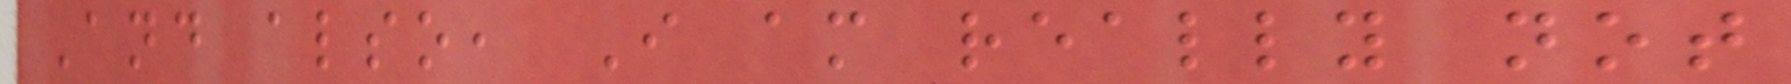And also, I am really not
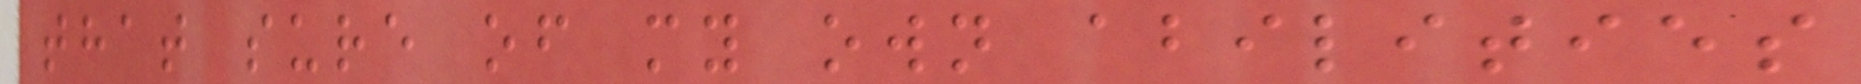that sure of my own abilities
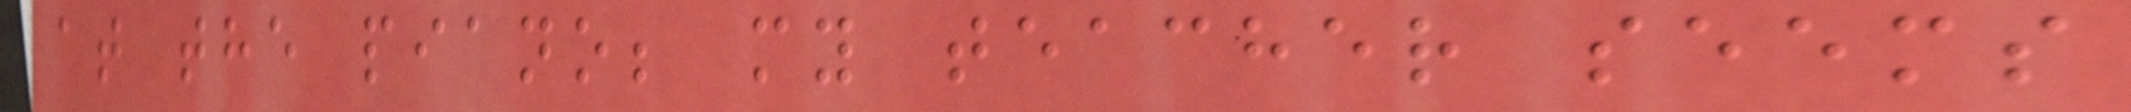at the piano; my teacher seems
